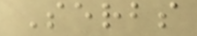Serbs
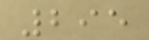295
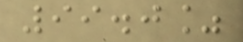99.0%
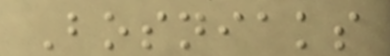Bosniaks
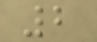2
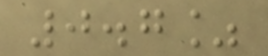0.7%
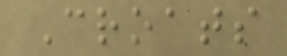Croats
